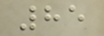85
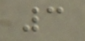3
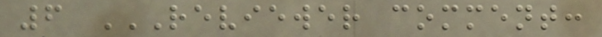6 REVIEWER COMMENT:
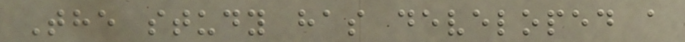The study has developed a
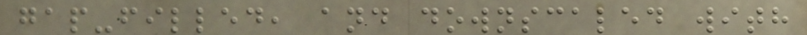gap-filled, and downscaled with
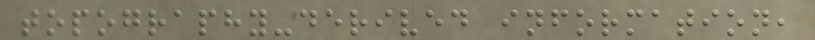topography-derived information,
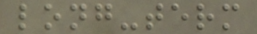long-term
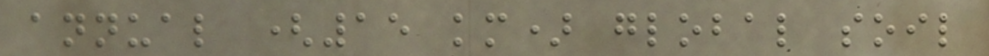annual (15 km) global soil
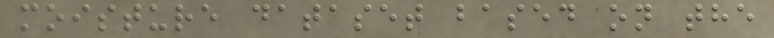moisture dataset based on the
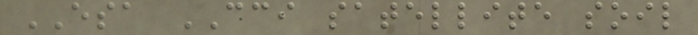ESA CCI satellite soil
